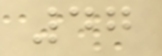47
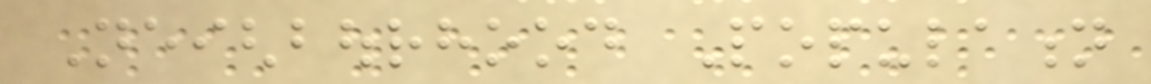Neighbourhood Population
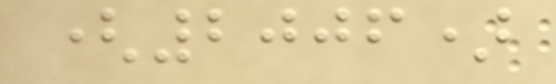(2006)
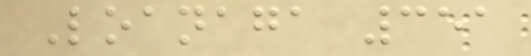Loanaga 351
